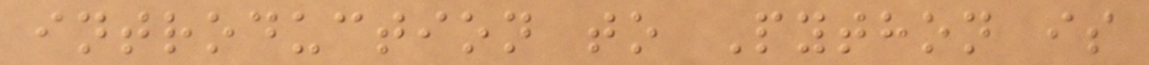introduction to Python is
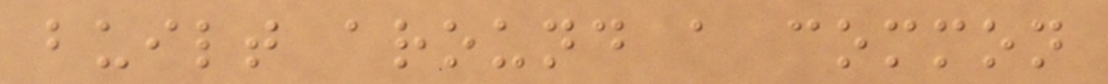built around a common
